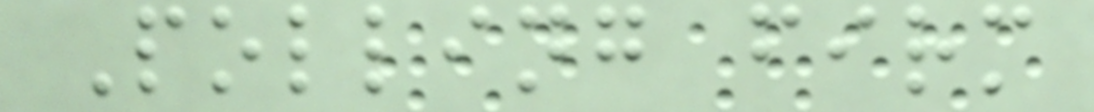Polling firm
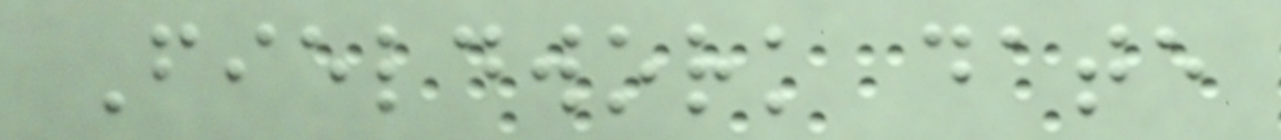Fieldwork date
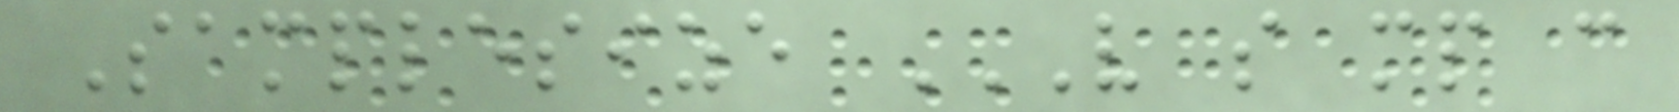Samplesize V S MP C
